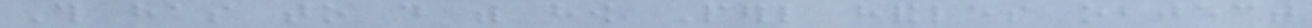This has to do with how Perl handles object
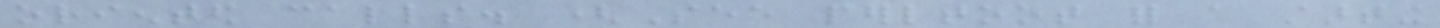oriented calls. (See perltoot for a starting
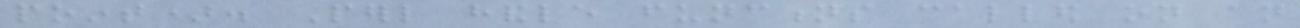point). Perl handle functions called on an
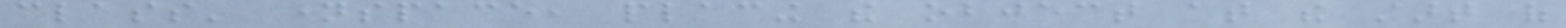class' namespace, placing the object at the start of
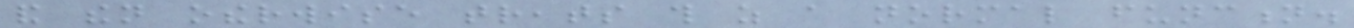and then otherwise treats this as a normal function.
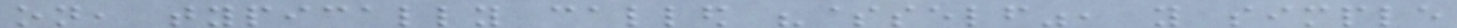on, typically called "$self", you simple
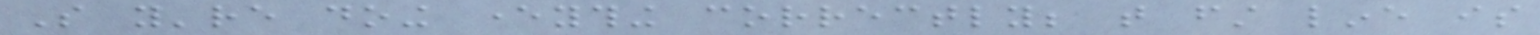So you're doing everything correctly; that first line is
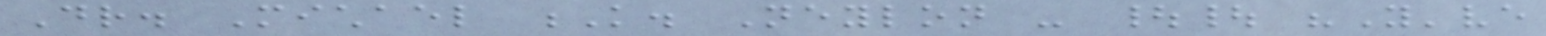Dr. Michael K. Neylon - || "You've
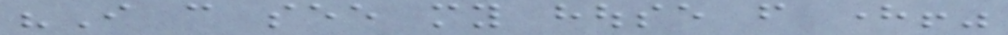"I can see my house from here!"
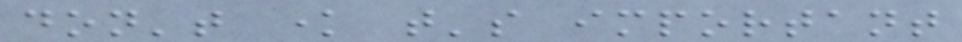don't know that's important
